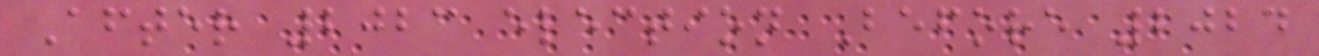After 2023 election Before 2024
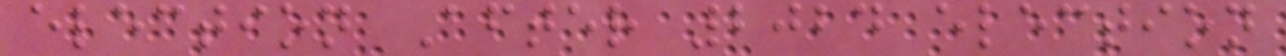election After 2024 election
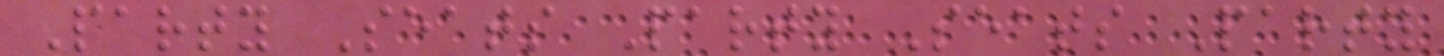Party Seats Party Seats Party
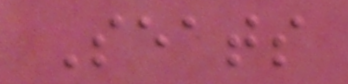Seats
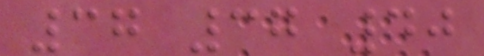37 37 40
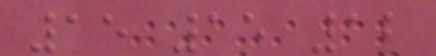15 15 12
